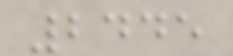2445
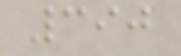390
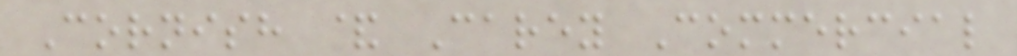Cornish & Carey Commercial
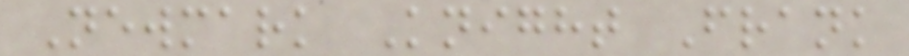Newmark Knight Frank
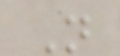N
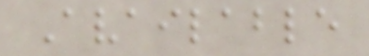Available
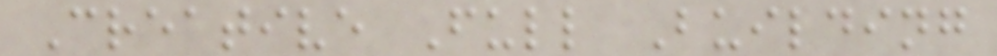Creative Full Building
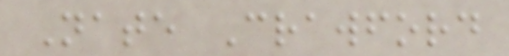Nate Crawford
